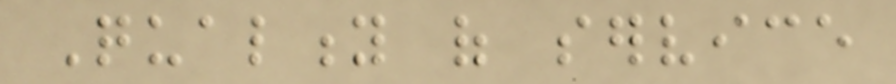Quality of service
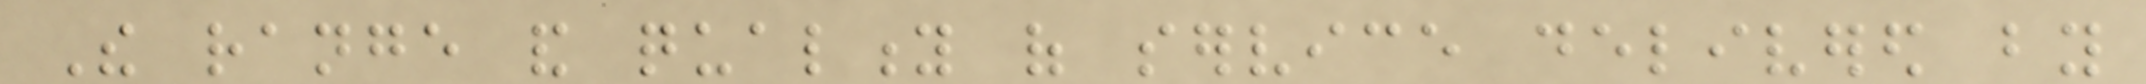The range and quality of service delivered by
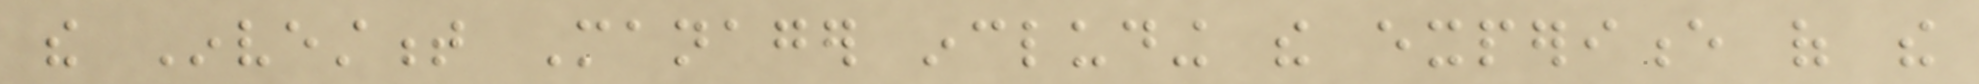the Investment Manager including the experience of the
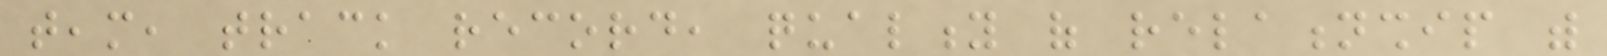team, track record, quality of relationship with
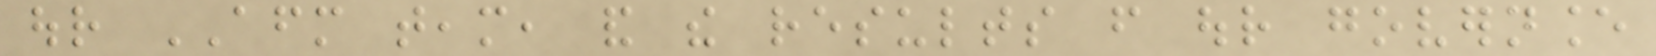our AFM team, and the results from our governance
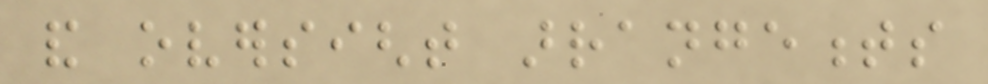and oversight arrangements
